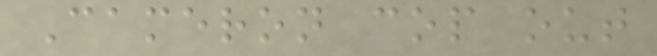Cameron cop out
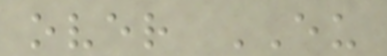over EU
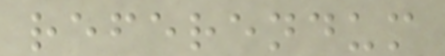referendum
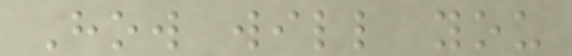How will you
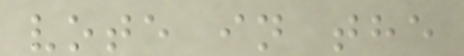vote in the
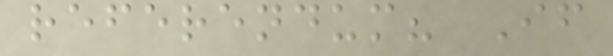referendum? If
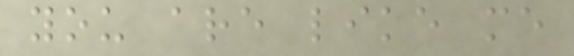you are like me
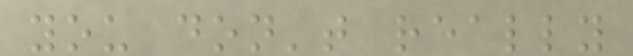you don't really
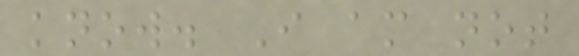know. I am not
